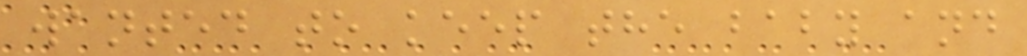wanted to keep the baby and
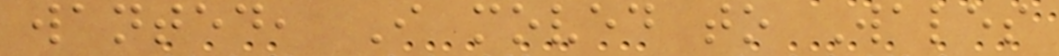wanted, I moved to Wales
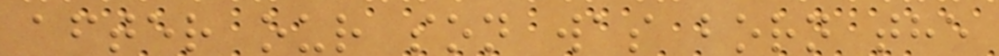after our son was born the
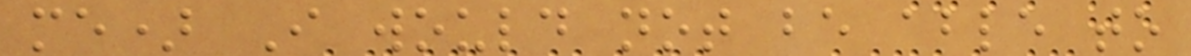me) I would not be able to
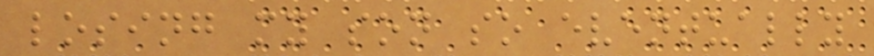losing my son so eventually
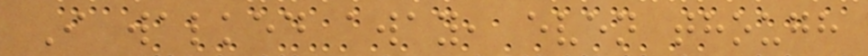I walked away, even though
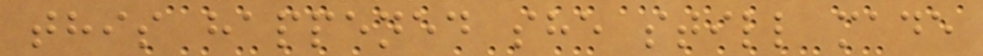this happened she still made
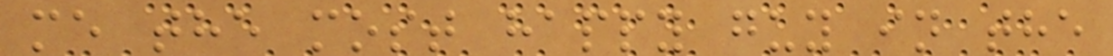me the most happy guy in the
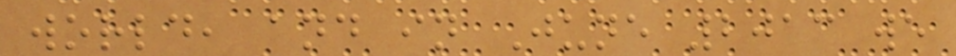world, and in June 2013 we
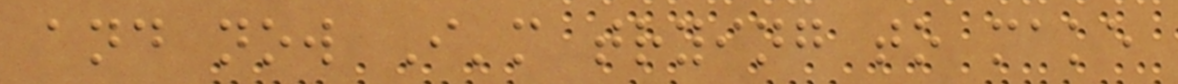and now I'm trying to make
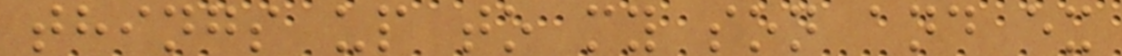things up to my son and ex
